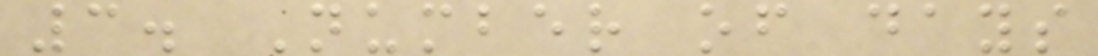3. Number of days
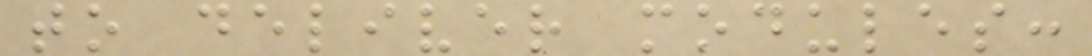to deliver modules:
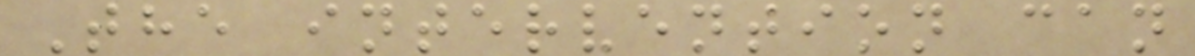The intervention can
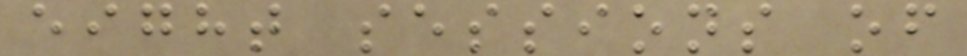eight sessions of
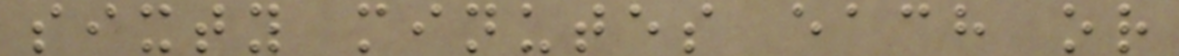sixty minutes each or
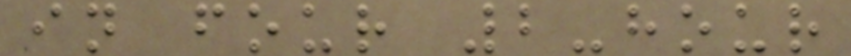in four 2-hour
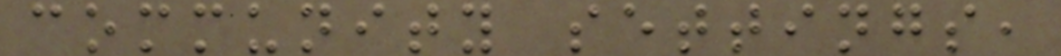community settings,
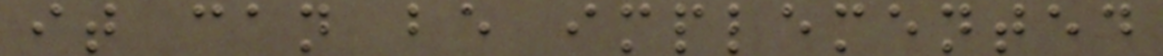it can be implemented
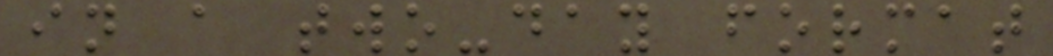in a two-day format
